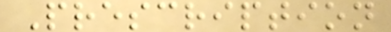Prescription
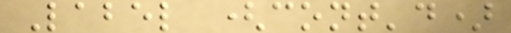Label (cont'd)
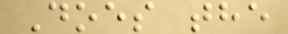Does the
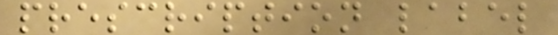prescription label
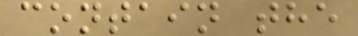contain the
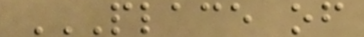PLACE OF
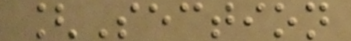[Section
